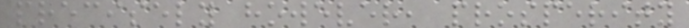precisely however, prosperity
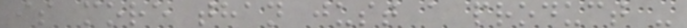is more than just a product -
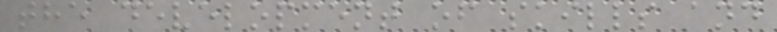the development of skills and
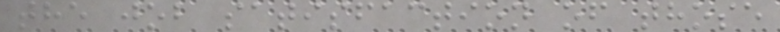the job satisfaction of those
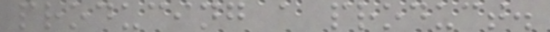producing a product.
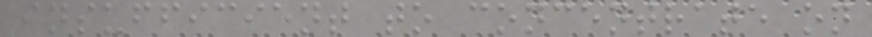insufficient to concentrate on
